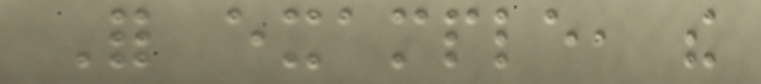For example, the
